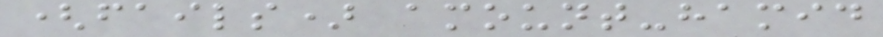(fails) amount-hamid
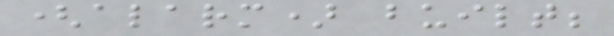(alarm) built;
